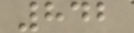842
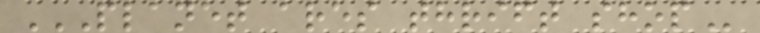PLANET ARES THRIFT SHOP
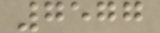7577
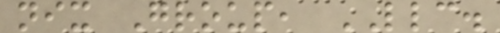nix Group, LLC.
